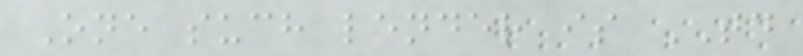One such lender is TD
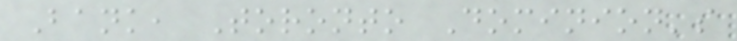Bank, Toronto Dominion's
